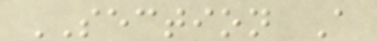SECTION A
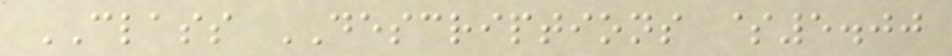CLASS DESCRIPTIONS $5.00
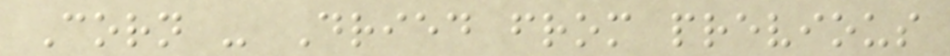Corn - Dried from previous
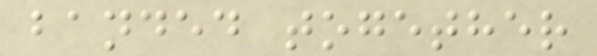banded together
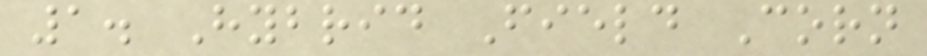1. Hybrid Field Corn
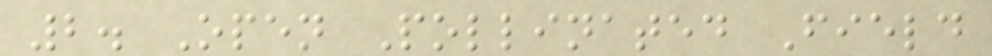2. Open Pollinated Field
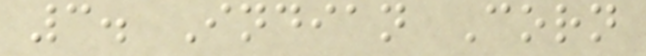3. Indian Corn
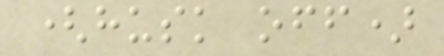(husk off)
